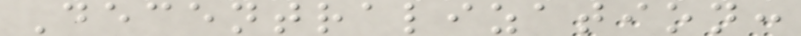Decentralization:
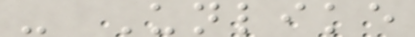- Unlike
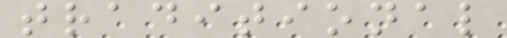traditional
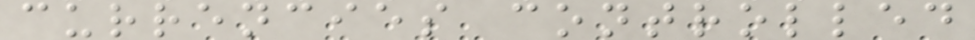currencies controlled
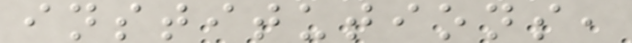institutions,
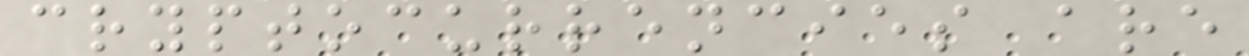cryptocurrencies are
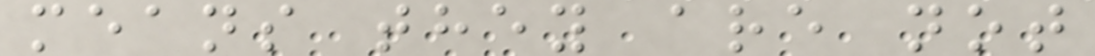means they are not
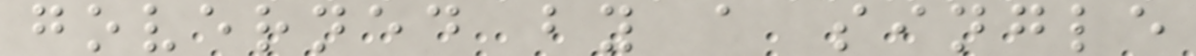governed by a single
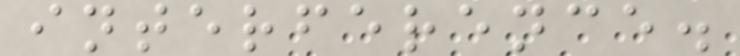interference.
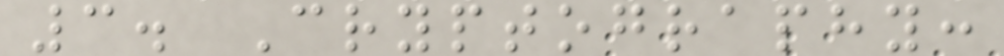3. Cryptography:
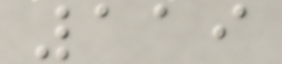119
